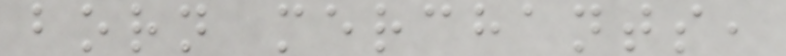born merchants,
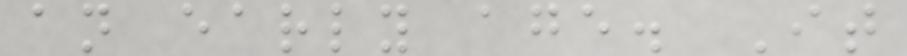an early age. It
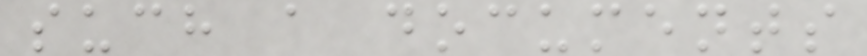such a documents
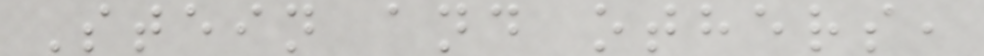Stein and others,
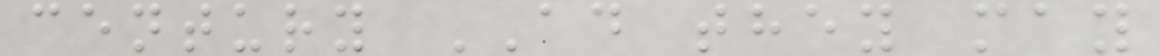century AD they may
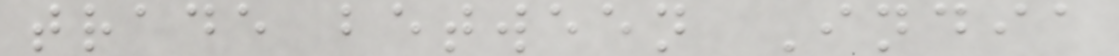trade between India
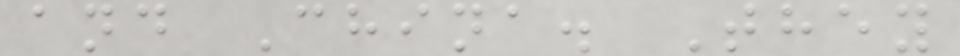and China. They
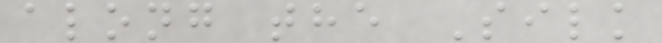along the Silk
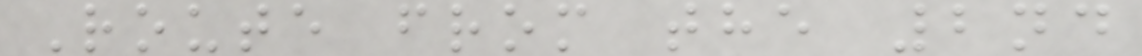Route from the 2nd
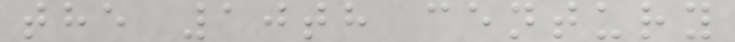the 10th century
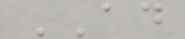AD
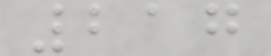217
